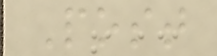Post
